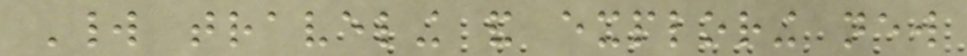World traveling and exploring new
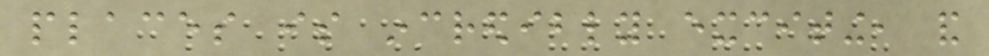places is incredibly exciting, and
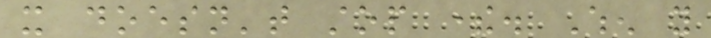it doesn't stop there. When you
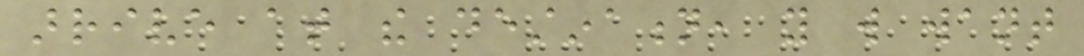arrive at the destination, you will want
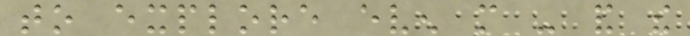to explore even more - and the
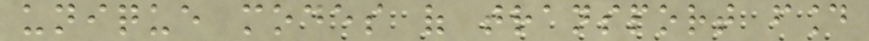unique modes of transport found
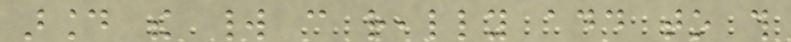around the world can really add to this
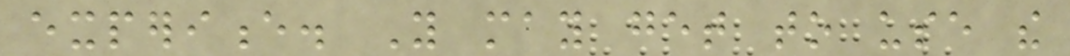experience. You may get to use the
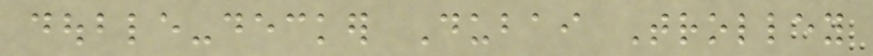double-decker Dubai Trolley
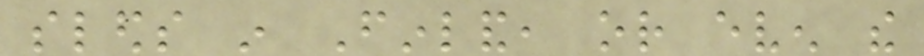sleds in Finland, or even the
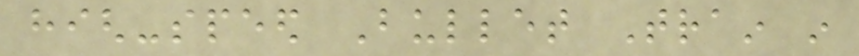high-speed Bullet Train in
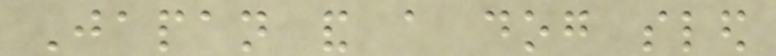Japan and a dog sled
